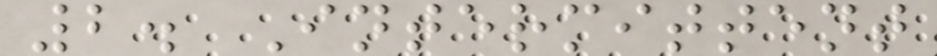2. Intermittent
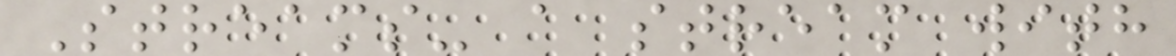Streams- a stream with
